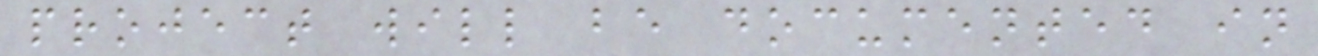project will be documented in
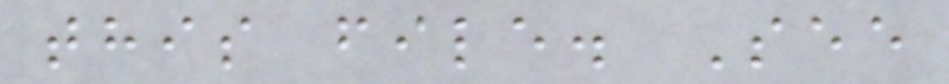this file. See
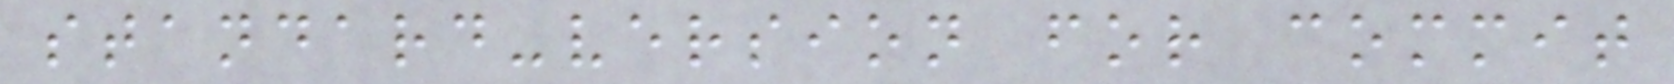standard-version for commit
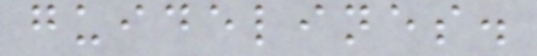guidelines.
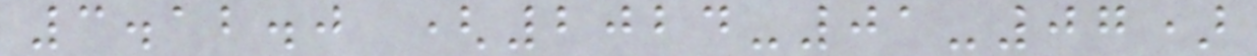3.12.0 (2024-01-07)
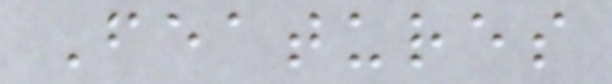Features
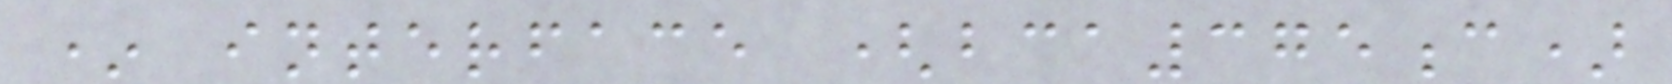* interface (bca375c)
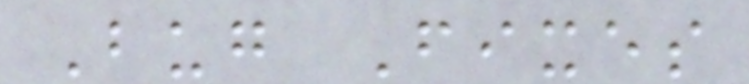Bug Fixes
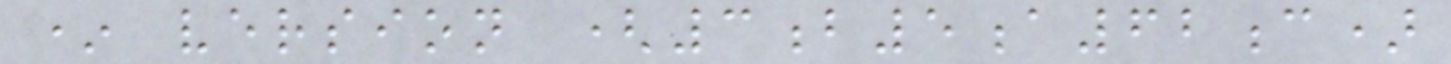* version (3b5a62c)
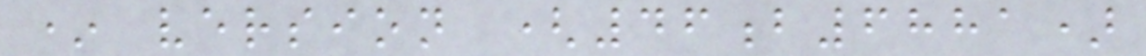* version (46b6881)
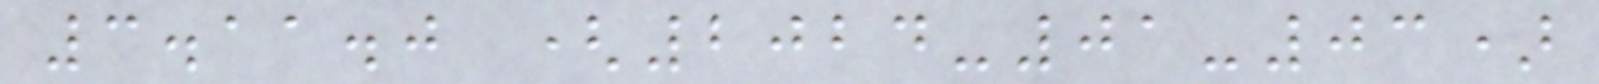3.11.0 (2024-01-03)
